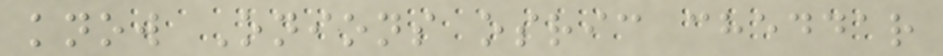know Onions osric cheddar
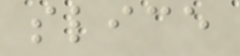slice
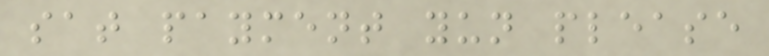sat payment yun please
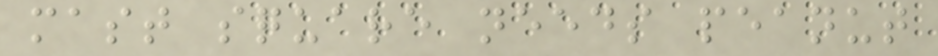mast square needs peanut
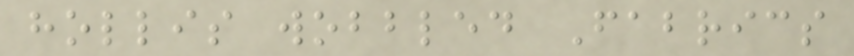hollis wobbled Fabrics
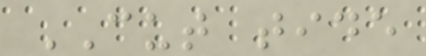CUT tide
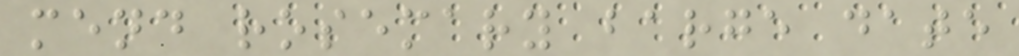mend rosemary barge date
